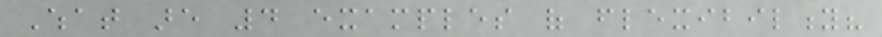What are 4 examples of flexibility?
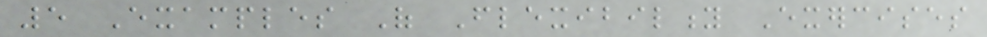5 Examples Of Flexibility Exercises
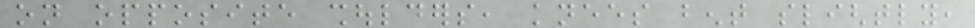on opposite shoulders, knees bent slightly,
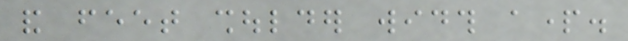and feet shoulder width apart.
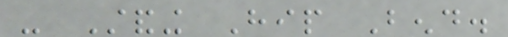- Standing Hip Bend.
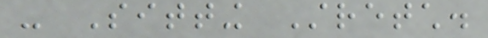- Sitting Stretch.
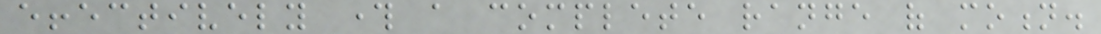effectively through a complete range of motion.
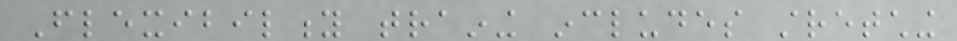Flexibility training includes stretching
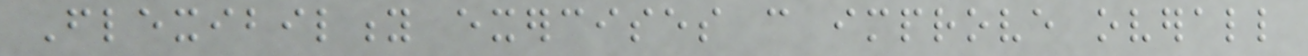Flexibility exercises can improve overall
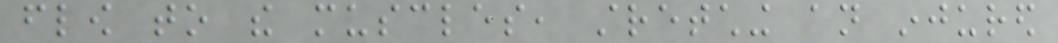flow to the muscles, stretching an injured
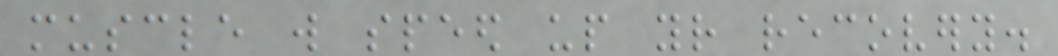muscle will speed up your recovery.
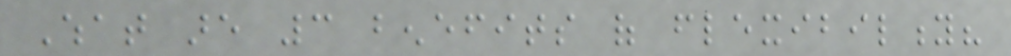What are 3 benefits of flexibility?
